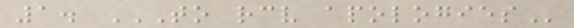1. TO RECEIVE APOLOGIES
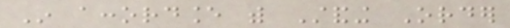In accordance with Standing Order
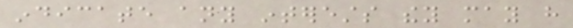indicate any interests they may have
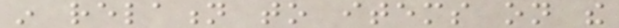in relation to items on the
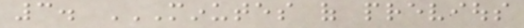3. MINUTES OF PREVIOUS
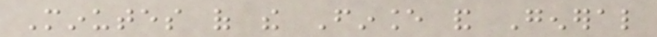Minutes of the Finance and General
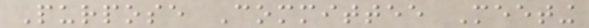Purpose Committee Meeting
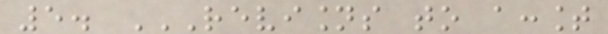5. REVISIONS TO ACCOUNT
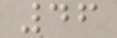46
